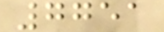7751
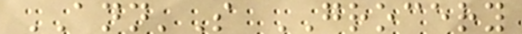ANN'S GROCERY
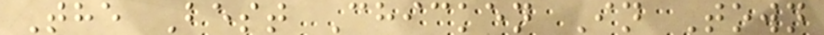The Best Chicken In Town
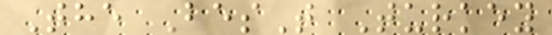The BesT Turkey
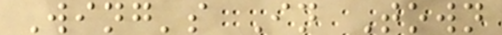Wing's In Town
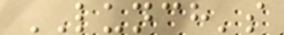LUNCH's
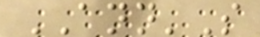ANN'S
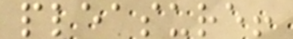pleasure!
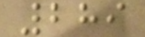289
